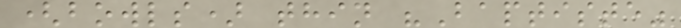(bowls) thin "Baptiste"
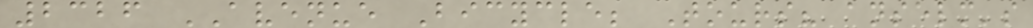2326 AVENUE Bicycle; Tours? anselm's
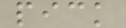pick
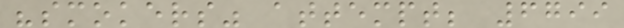"smokers" attempt; 6799
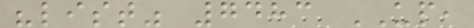"list" 7483 UP,
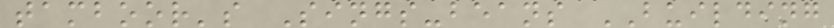tamboor's Sings-beans BUILDING
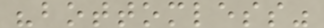"bottomless"
